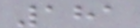181
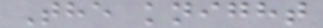The knight
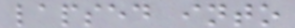lapsed into
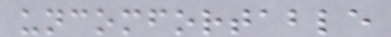uncomfortable
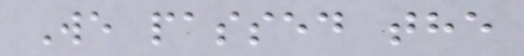We passed the
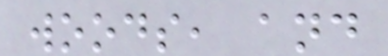woods, and
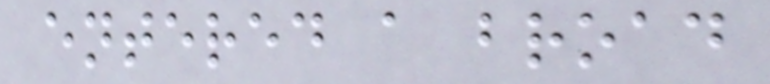entered a broad
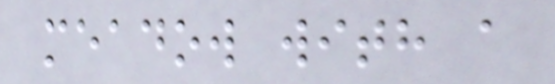meadow with a
